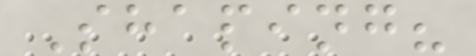Shaping?
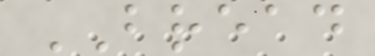BREAD
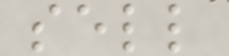sell
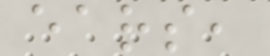ears,
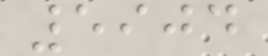5904
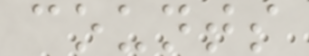counts
